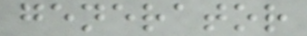generator
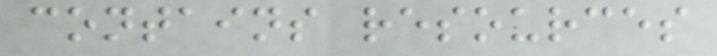contains resources
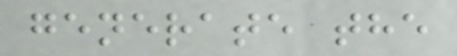generate the
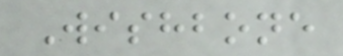Wishbone
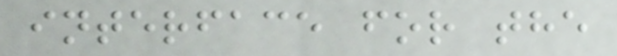interface for the
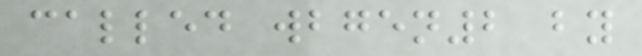called wbgen2 by
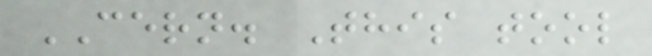CERN. This tool
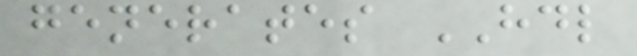generates HDL
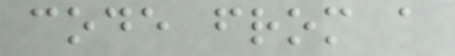code from a
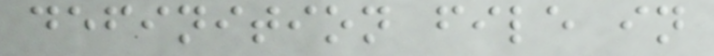definition file in
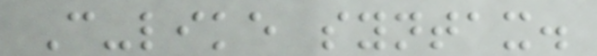C-like syntax.
